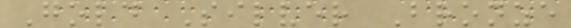Gold Silver Bronze
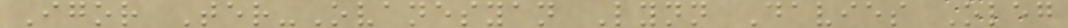Igor Ter-Ovanesyan Lynn Davies Oleg
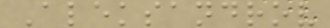Aleksandrov
